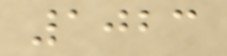1023
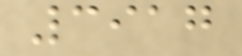3917
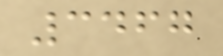3467
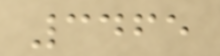3465
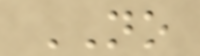NO
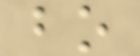bo
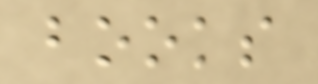books
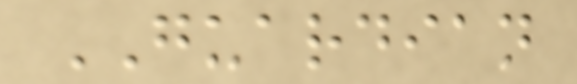GUARDIAN
